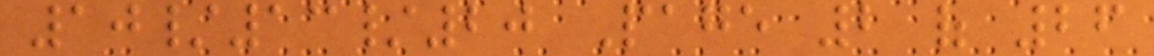10/13/20 Page 2 of 26
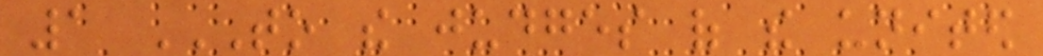1 TO THE JUDGES OF THE UNITED
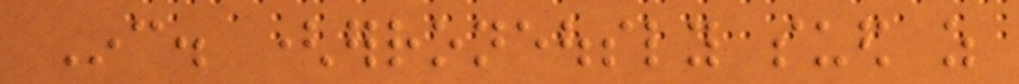Inc. (erroneously sued as
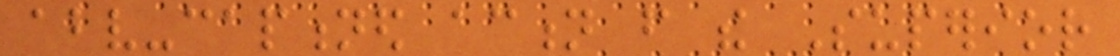above-captioned action from the Superior
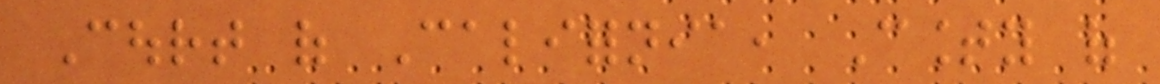Court of California, County of
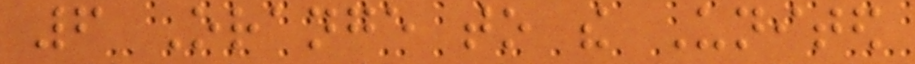6 Orange to the United
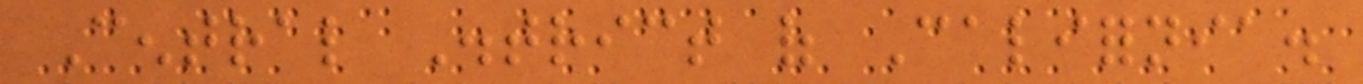Central District of California.
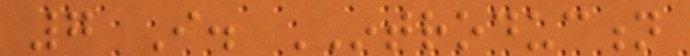7 I. INTRODUCTION
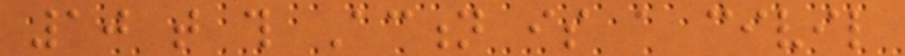10 that this Action is a civil
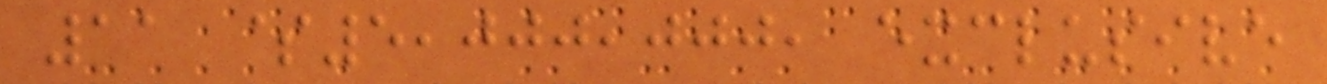11 $5,000,000, exclusive
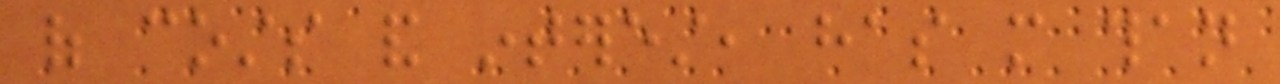of costs and interest, has more than
